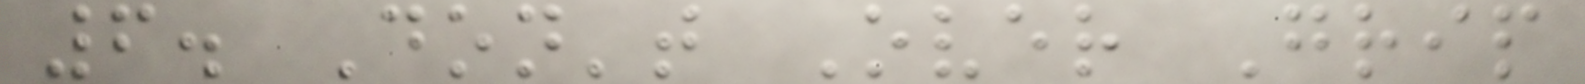6. Don't Over Grip
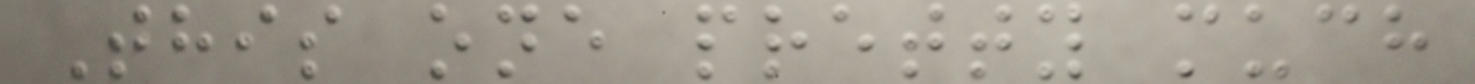This one pretty much
